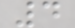4
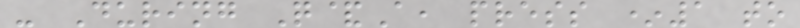- During Q&A, press *1 to
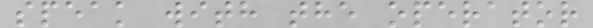speak with the operator
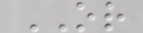OR
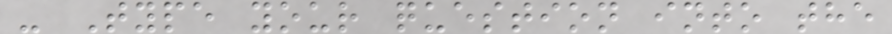- Type your question into the
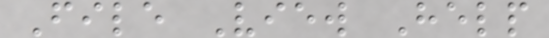File View Help
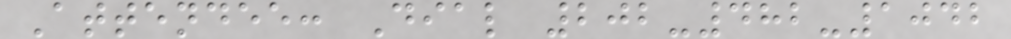Attendee: Dial 202-482-1042
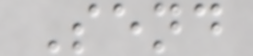Send
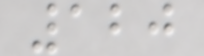120
